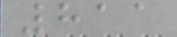811
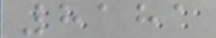8181
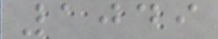1049
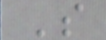S
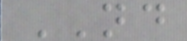ND
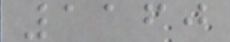1160
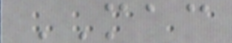MAC
